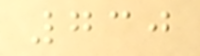730
